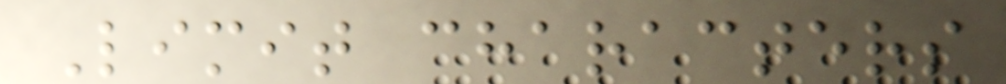Limit characters
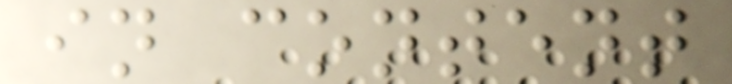in content
